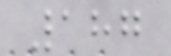187
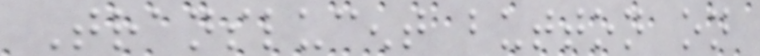Translucent button on
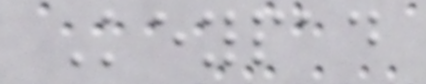Keypad
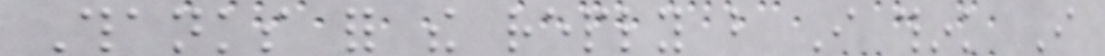Thanks for the reply but I think I
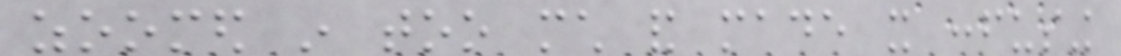zoomed in too much and made it confusing
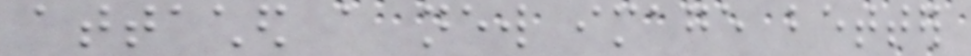attached a new image better
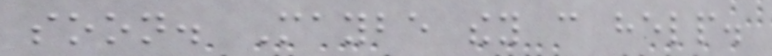soon. Maybe they can help.
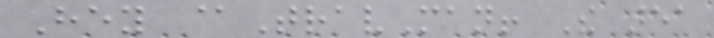Hey @TravMan! The area
